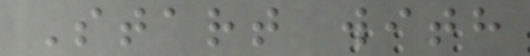Start with
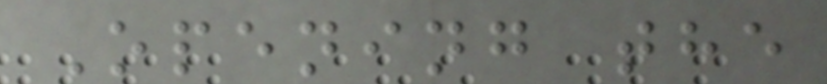Opening the
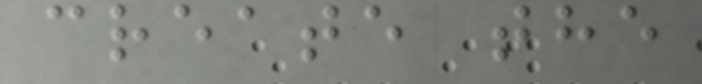create the
